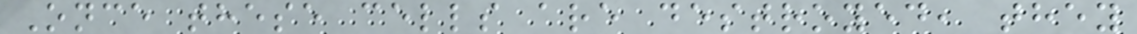Once these cells are destroyed, they
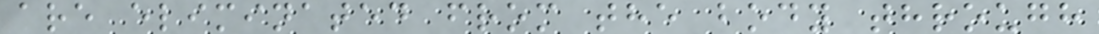are eliminated from the body through
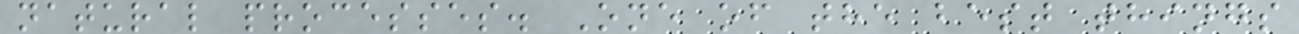natural processes. One of the best things
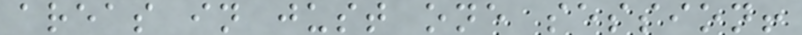areas in just one session!
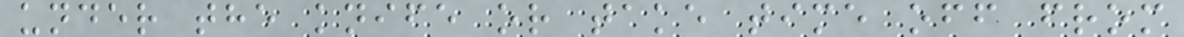under the knife or take time off from
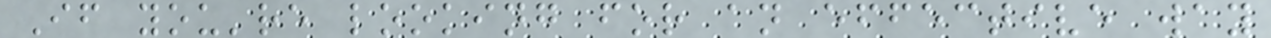If you're looking for an effective way
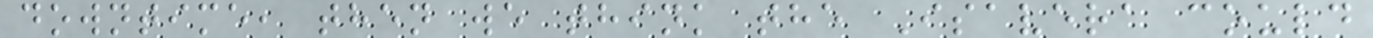downtime, then we think the Isavera could
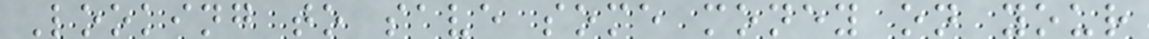Looking to save some money on your
